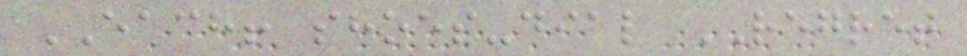EACH! shoes-dial REGRET
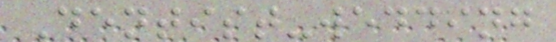Dentist-wedding
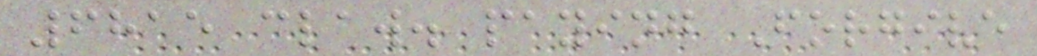6815 claw. paying Forgive
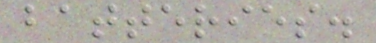batteries.
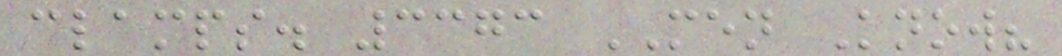clamps. 3373 MEN Know?
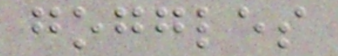goggles
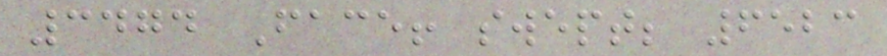3474 Face! swept; 6523
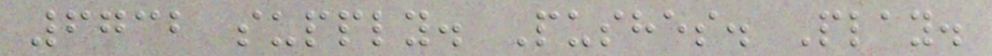6732 supply. Pushes. Play.
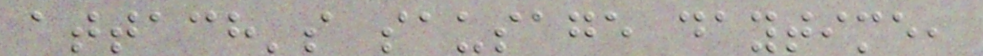attach's sausage daytime,
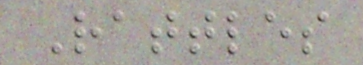Rattles
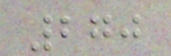270
